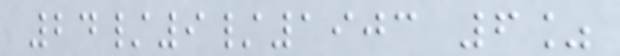24/9/1903 6%
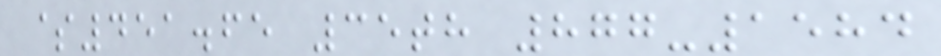$451.65 35th 877-1584
